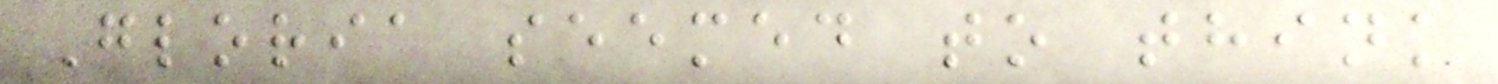Gloria seemed to think
